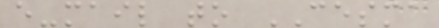e-mail to CESMA
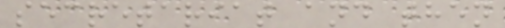secretariat and then
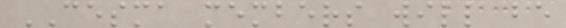CESMA members will be
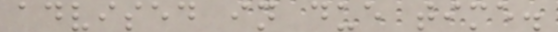advised in due time.
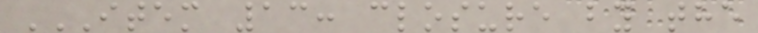ITEM 13: CLOSURE BY THE
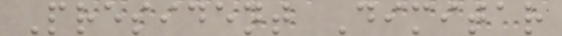President Dimitar
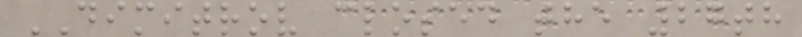DIMITROV closed the 27th
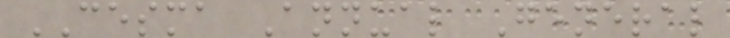CESMA Annual General
